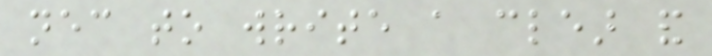necessary to write a clear and
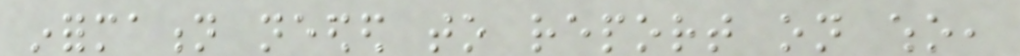information needed to report on who,
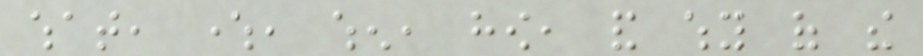what, where, when, how, and why of the
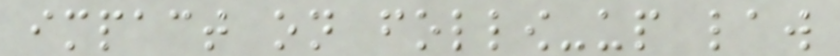impact on follow-up law
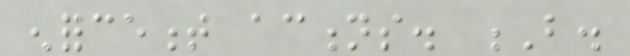enforcement actions. B.
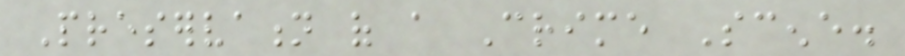Preservation of a Crime Scene.
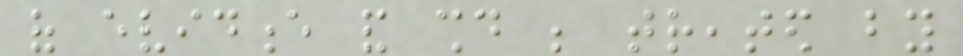of evidence and should be treated by
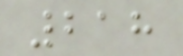218
